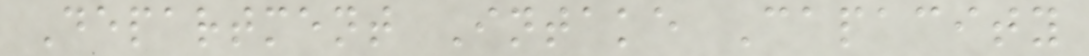Department Intake Capacity
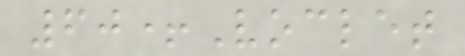60+Voclet
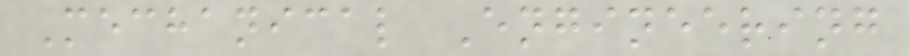Mechanical Engineering
